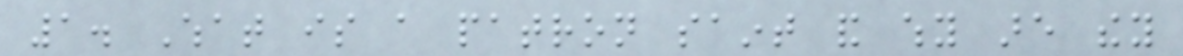1. What is a patron saint and why are they
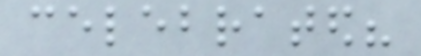celebrated?
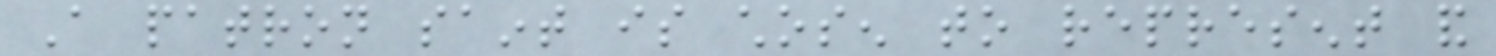A patron saint is chosen to represent and
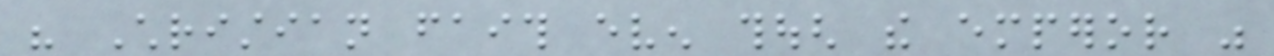his Christian faith even though the emperor was
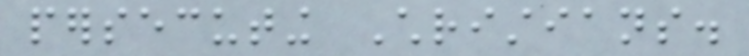persecuting Christians.
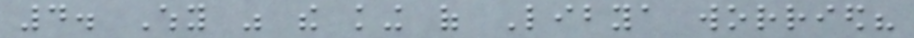4. Why was the king of Libya worried?
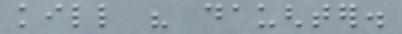kill his daughter.
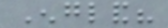England?
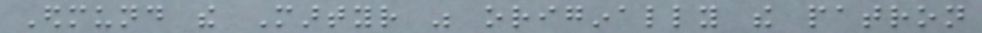Edmund the Martyr was originally the patron
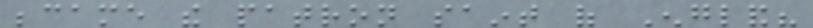became the patron saint of England?
